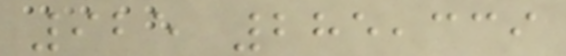925 285,339
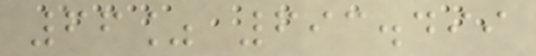66% 693.499
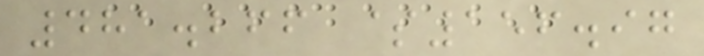481.266 $156.97
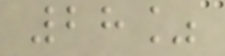28%
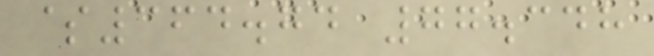$364.74 77.348
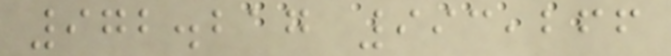972.217 993,266
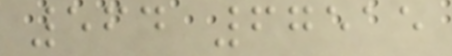564 67515
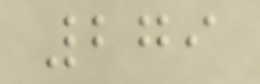279
